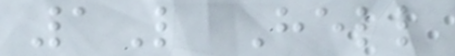1L Hell
